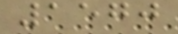1570
